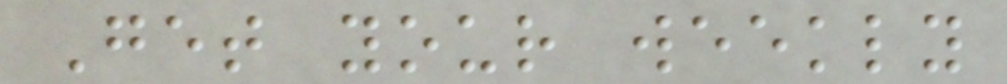Get your weekly
